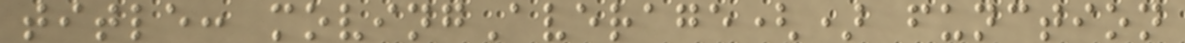title: movingAverage() function
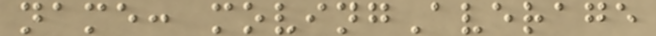name: movingAverage
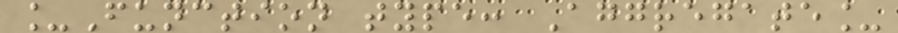_Function type: Aggregate_
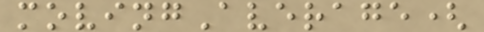movingAverage(
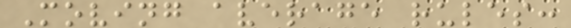Moving average rules:
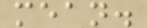mean.
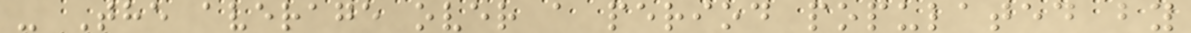- The average over a period populated by
